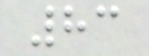83
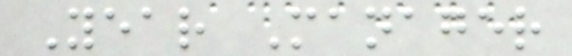Year Manager
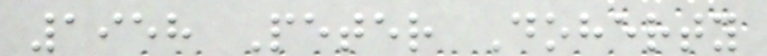1958 Peter Doherty
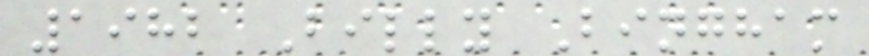1982 Billy Bingham
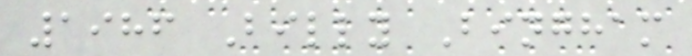1986 Billy Bingham
